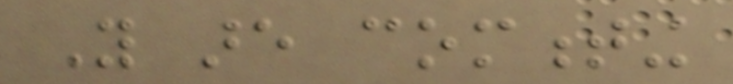You are commenting
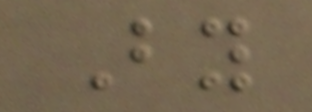By
